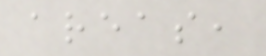areas,
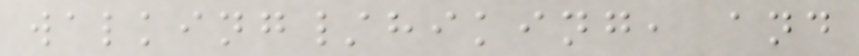walking/hiking, and
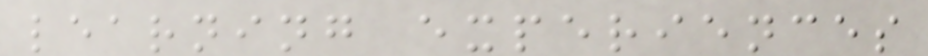learning experiences
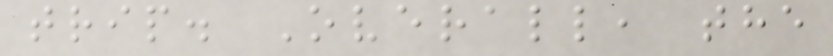trip. Overall, the
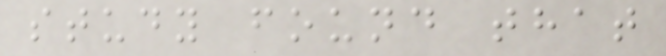study found that
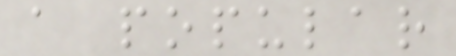a popular
